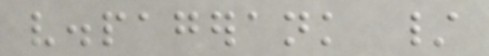v.pagerank /
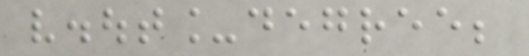v.out_degree;
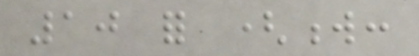10 for (w:
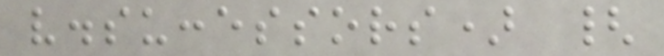v.successors) {
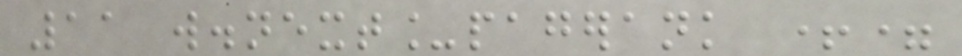11 w.next_pagerank +=
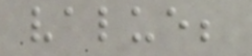value;
